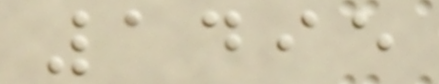1495
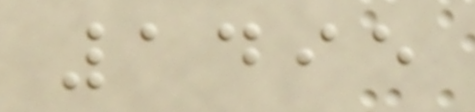1495
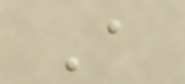A
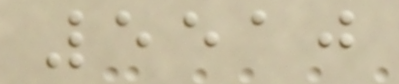5510
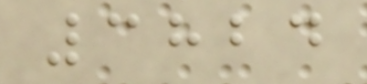3824
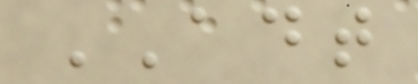ADT
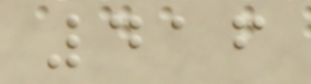416
